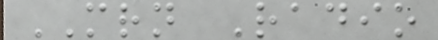MRN Radio
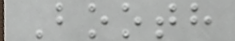Booth
